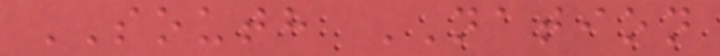SOUTH NATION
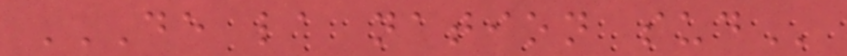DE LA NATION SUD
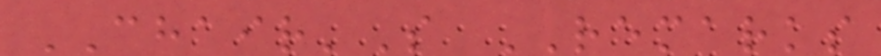CHAIR'S REMARKS
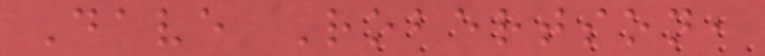Dave Robertson,
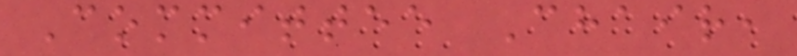Committee Chair,
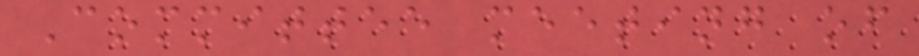Committee meeting of
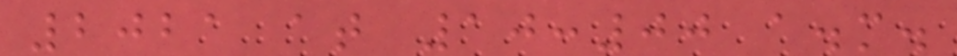2021 at 10:00 a.m.
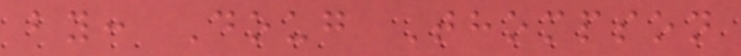by: Doug Thompson
